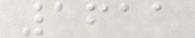1611
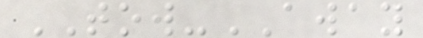TOW-AWAY
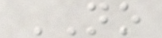NO
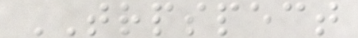TRPSPECT
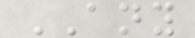ANY
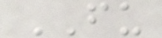FU
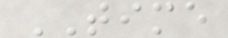TIME
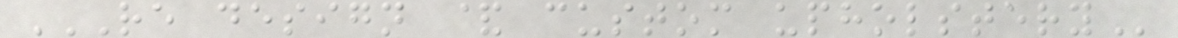RE DESIGN & CUSTOM UPHOLSTERY
